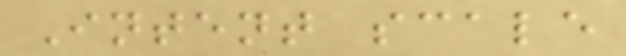Intent scale
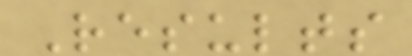Results
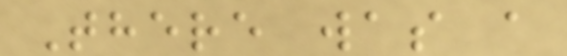There was a
